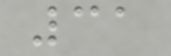31
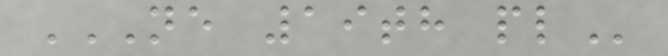NE 19TH PL
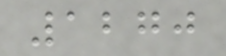1270
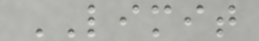LIMIT
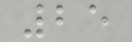25
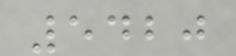5420
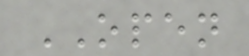OPEN
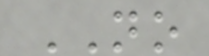NO
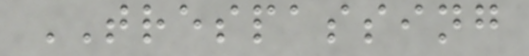TRESPASSING
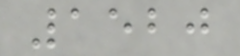1520
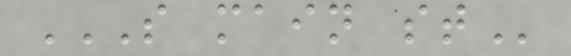S MAIN ST
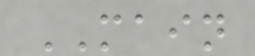MAIN
